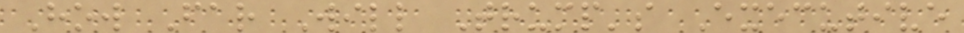How Far Will Trump's Executive
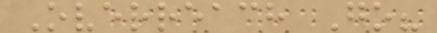Overreach Go?
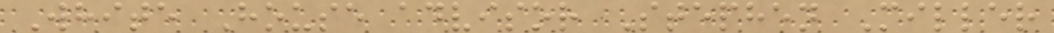White House advisor Stephen Miller
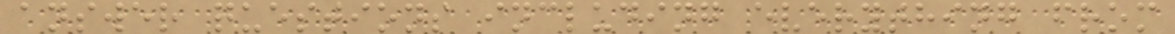answer questions including everything from
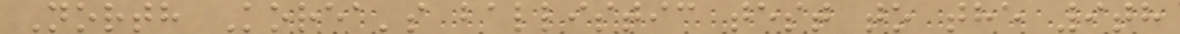North Korea's ballistic test to the 9th
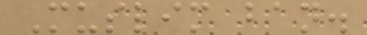Muslim ban.
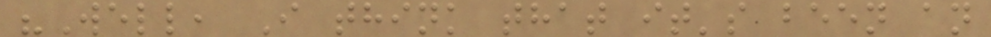"Well, I think that it's been an
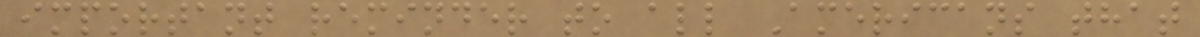important reminder to all Americans that
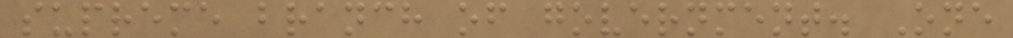supreme branch of government. One
